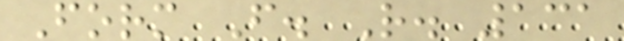Form F. R. 131
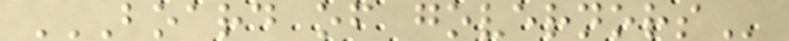BOARD OF GOVERNORS
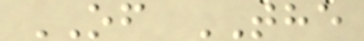OF THE
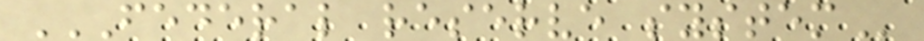FEDERAL RESERVE SYSTEM
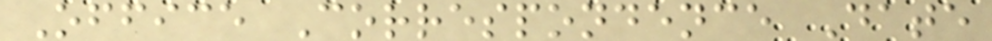Office Correspondence Date
